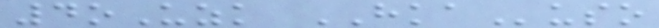4oUzk HKAuso
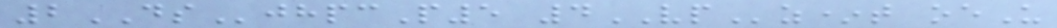2DSjhpcP5 4VPz*t oeU
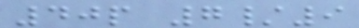40p 7/9
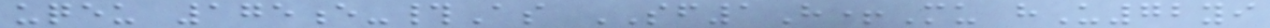uqeu 175e-#As SF1H+Mu hU72yi
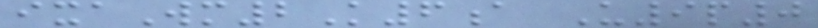ixaWm2K6a U9p0
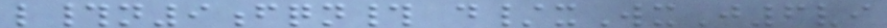l#n9fqn# d/xWxJ6vi
